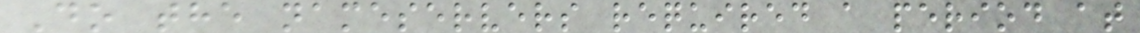Do the nameservers required a period at
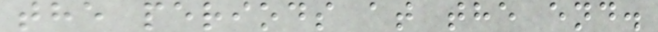the periods at the end.
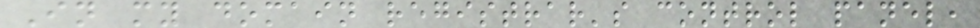In my domain registrar's control panel,
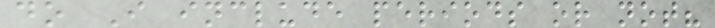do I include periods or not?
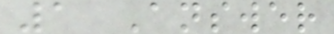1 Answer
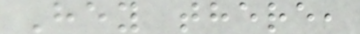Hey there,
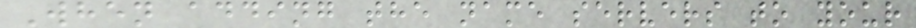When adding the name servers to your
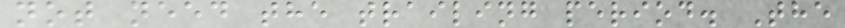not need the trailing period. The
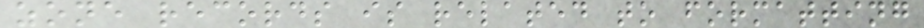zone records is related to formatting
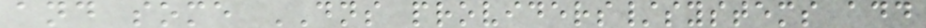and some DNS providers/systems add
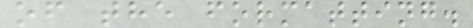of the formatting.
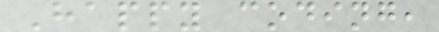Happy coding,
